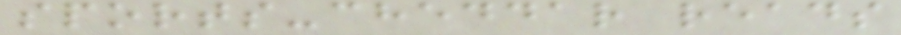sports-cheddar reads
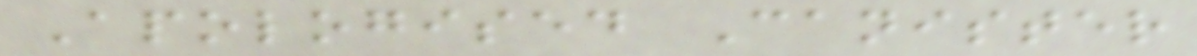Apologised Canister
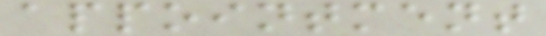appointment
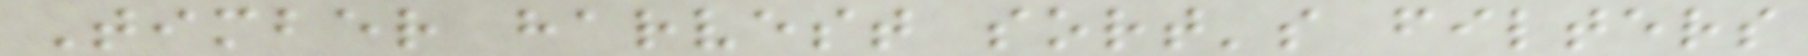Timber harvest sort's filters
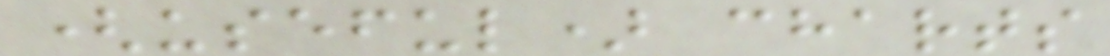(useful) charts
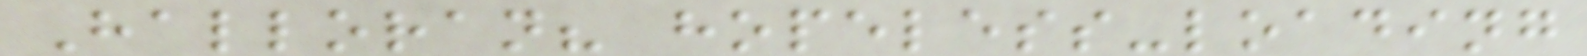Halloran? hopeless-loading
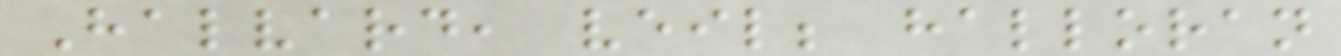Halvard, veil; halloran
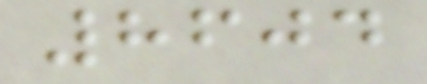8604
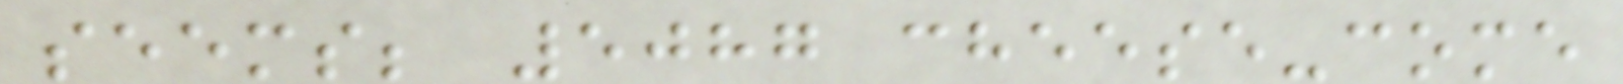seems; 5087 cheese-come
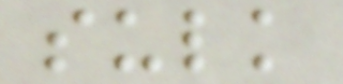sulk
